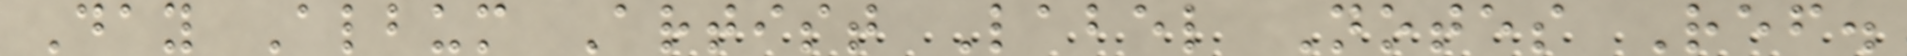Day Album Artist Label Notes Ref.
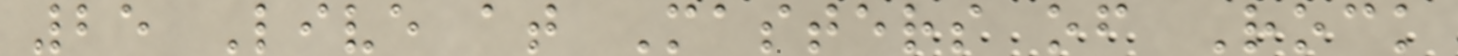25 Live at Masters of Rock
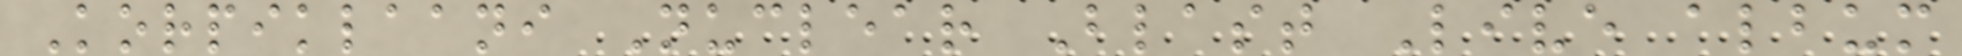Korpiklaani Nuclear Blast Live album
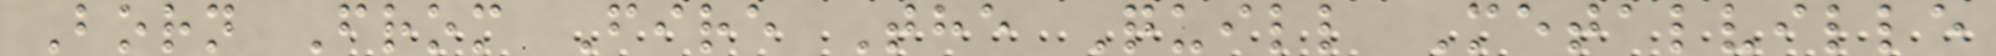Born From Fire The Quill Metalville
